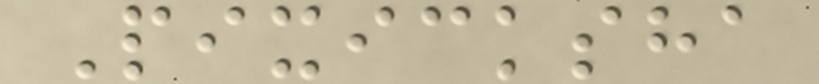Pixicksha
